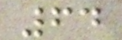64
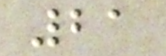21
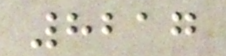8217
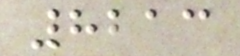8213
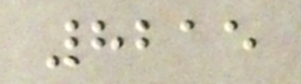8215
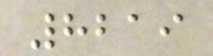8219
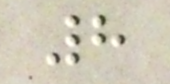8
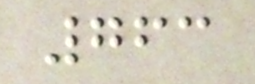763
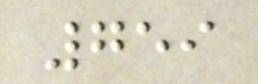759
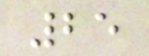25
